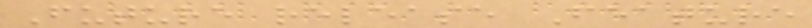Future release Feature
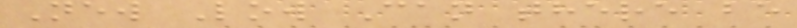New Low Can there be
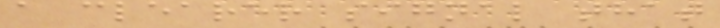a clearer signal that
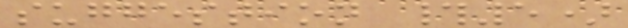suggestion #5)
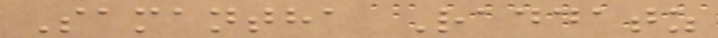Samantha Raddatz
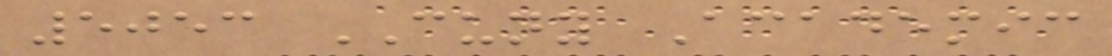5053 CUNY Academic
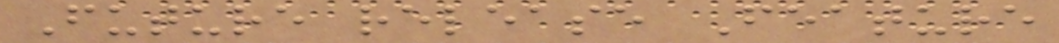Future release Feature
